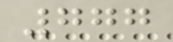777
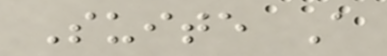Suite A
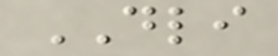DLI
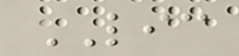LIC
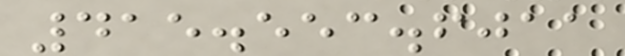415.553.6011
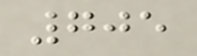705
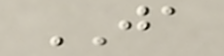JA
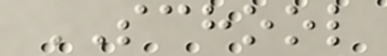SCHOOL
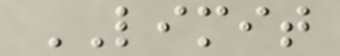LIMIT
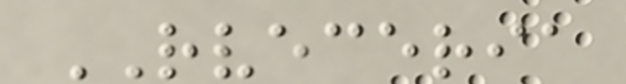RVECERIA
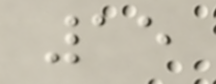15
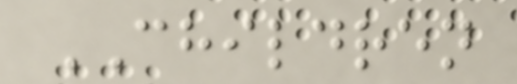CHILDREN
